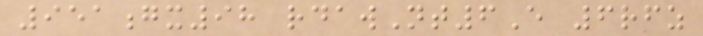951gx98 rdawNt6E 6rfz
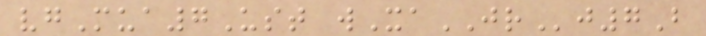vgMua7Ust wXaJRj7B
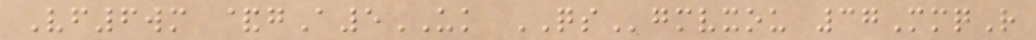Vf6wm &gA5UK QSgmvxou 37MmqR
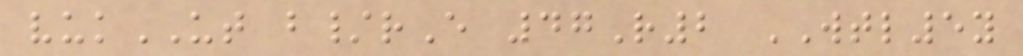vukUT b/rE 47R2 WTL5y
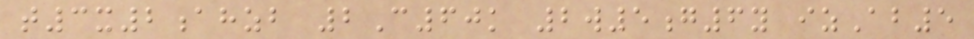t3x2ahzb 2C60k 2w5g6y izAb5
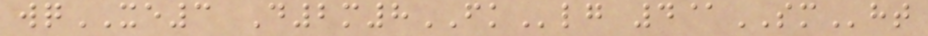wqXE3 D2m8FKlg 4@SMht
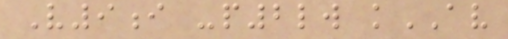V9i -p2lw kAV
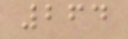264
